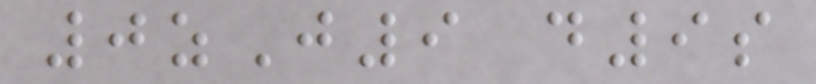0zJ9 d9s
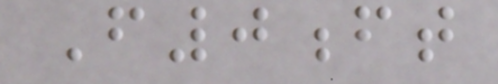F0ft
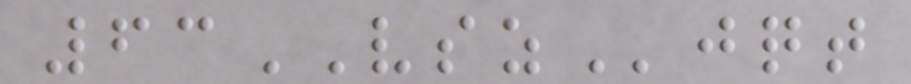63VSZjqt
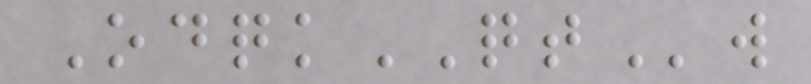OdqkQTw
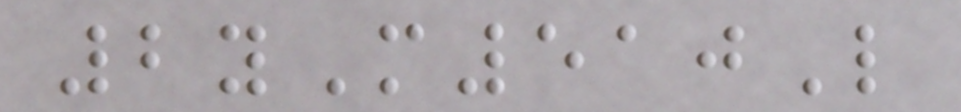2yM510L
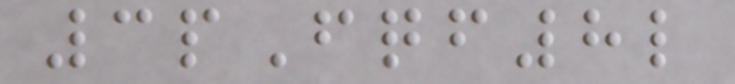3pFqf8l
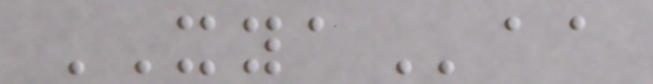XYAaa
